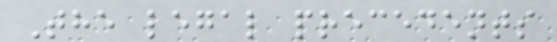The legal precedents
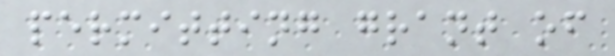permitting grant of
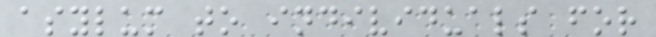asylum to individuals for
